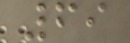69
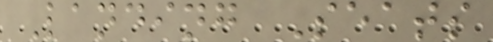Landing Seats
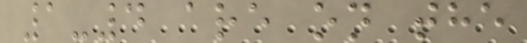1-4 are on the
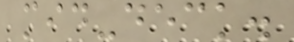mid-deck.
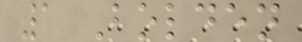1 Bolden
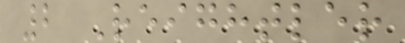2 Reightler
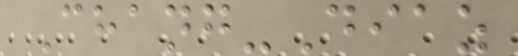Chang-Diaz
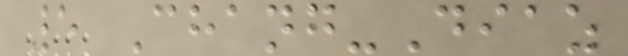5 Chang-Diaz
